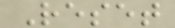Reset
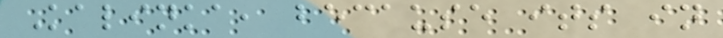Kalinka, because its in
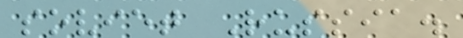soviet Russia.
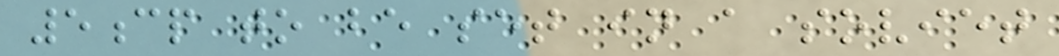5cp to be set in a soviet
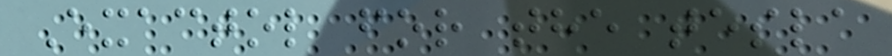Exactol for the tesla
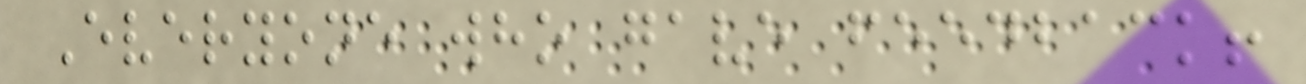Everyone who gave feedback!
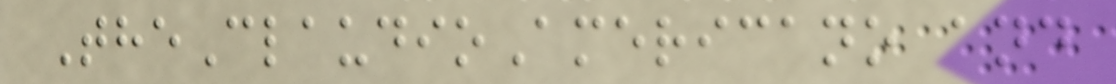TheClaudioAmericano and
